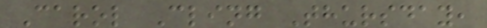Carol Cling Thursday,
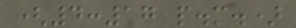(4:17 p.m.)
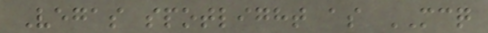Vegas spotlight as MCQ
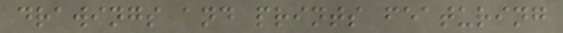drawings and prints featuring
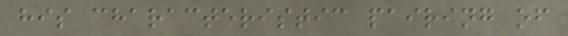his characteristic pairing of
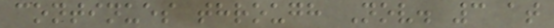continues through Nov. 3 at
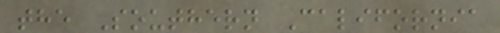the Southern California
